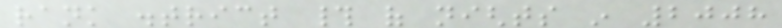rank district # of nights in 2008
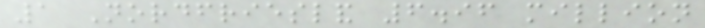1 Nordfriesland 6.96 million
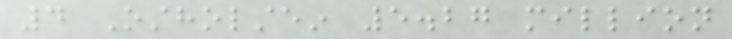4 Ostholstein 5.27 million
